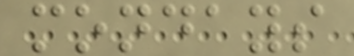mondays
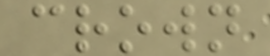crown
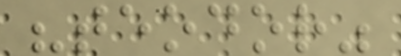"teodor"
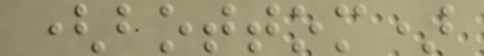(bottom)
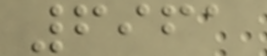6961
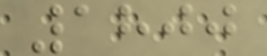1800
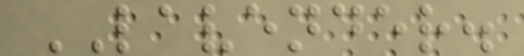LAVENDER.
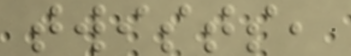twists,
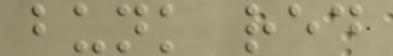bunk red
